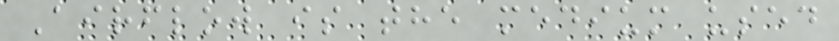Airflow is the medium used
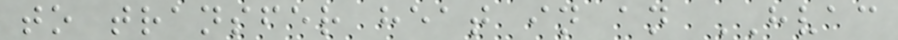to transfer heat in an HVAC
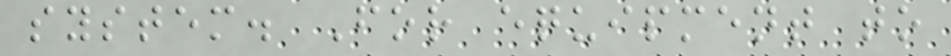system. For equipment to
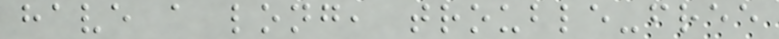have a long, trouble-free
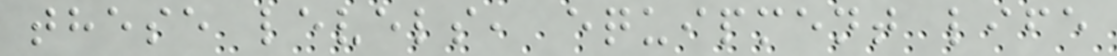these levels, equipment life
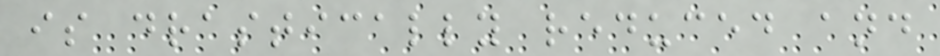is drastically reduced and
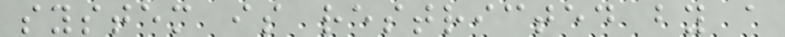system is restricted by a
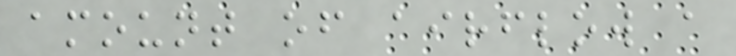amount of airflow a
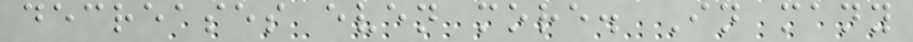decreases even more. In many
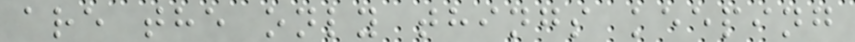are the only things keeping
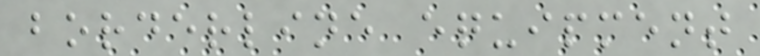borderline equipment
